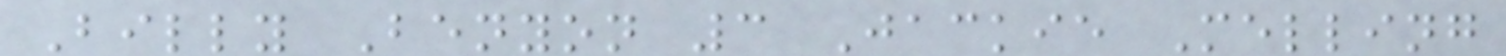Billy Benyon 3 Jackie Melling
